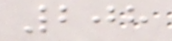208
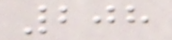208
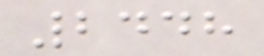2448
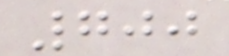700
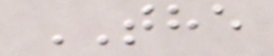THE
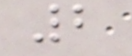2
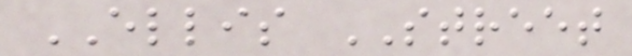ELLIS STREET
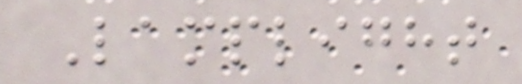Lamplight
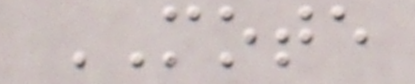MOTE
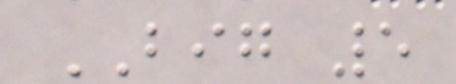BIG 5
